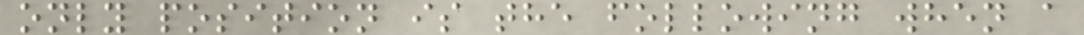only position is the following when a
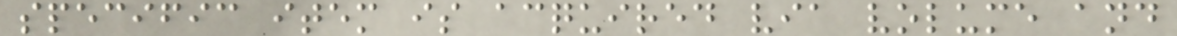specific item is acquired via volume and
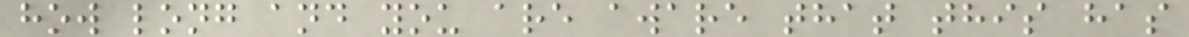how long and you are aware that this has
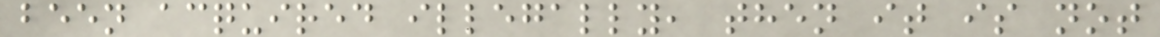been acquired illegally, then it is not
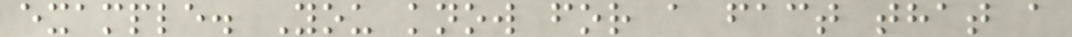example. You know for a fact that a
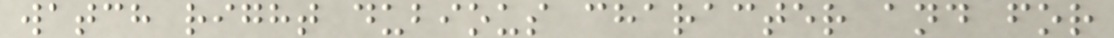watch right dubious character and for
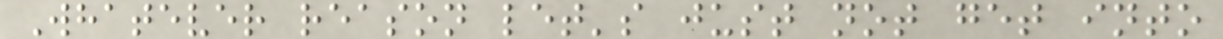Whatever reason let's just not get into
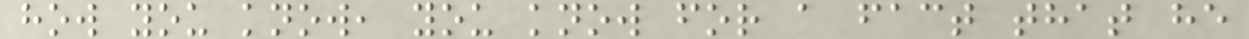how you know, you know for a fact that he
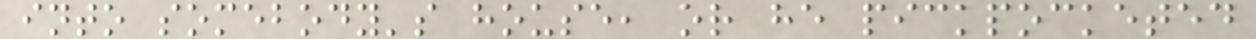into somebody's house, or he pickpocketed
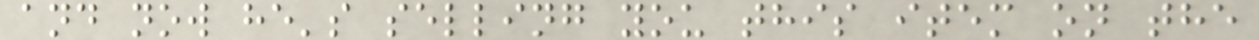and now he's selling you this item on the
